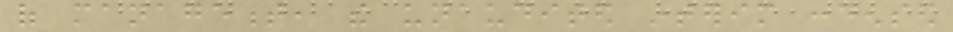of management, the unaudited interim condensed
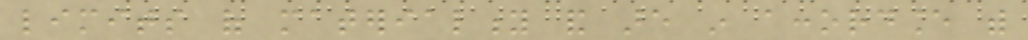limits of materiality and are in accordance with
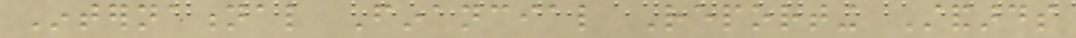International Financial Reporting Standards
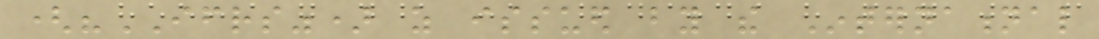("IFRS") as issued by the International
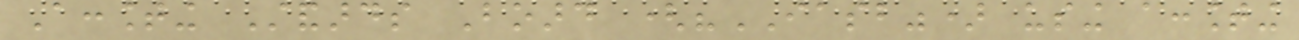Accounting Standards Board ("IASB") using accounting
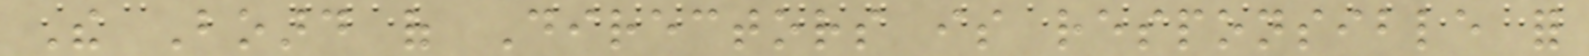The Board of Directors is responsible for
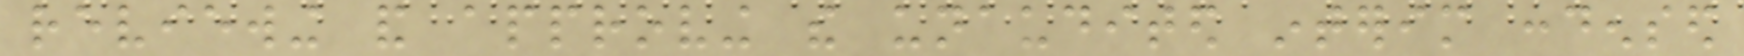reviewing and approving the unaudited interim condensed
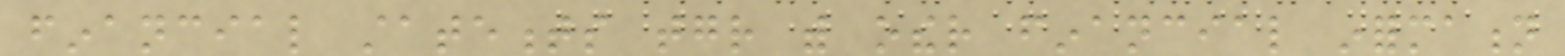financial statements together with other financial information
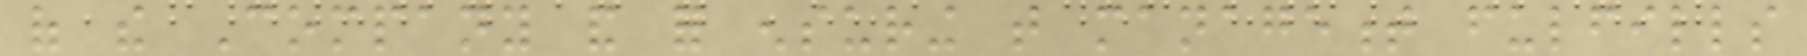of the Company and for ensuring that management fulfills
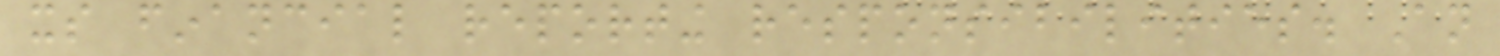its financial reporting responsibilities. An
